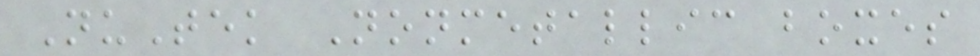NuTek Nonmetallic boxes
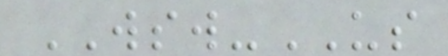WSW-US
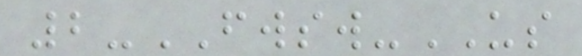2-FWSW-US
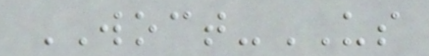WOCT-US
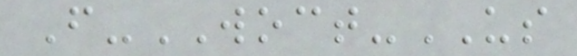F-WOCT-US
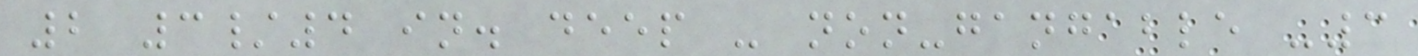2 3/4 in. deep - non-gangable -3
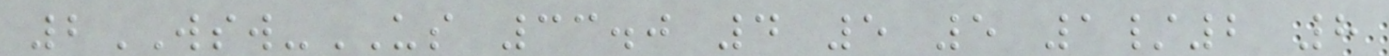2WSW-US 33.0 4 5 5 1/2 8
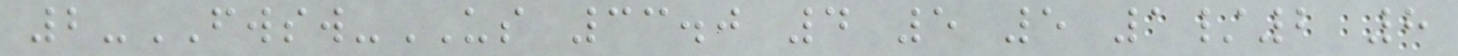2-FWSW-US 33.0 4 5 5 1/2 8
